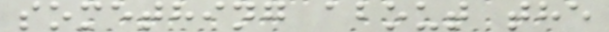something about the
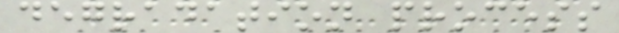degradation process
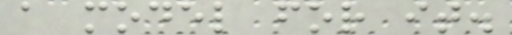a model for it.
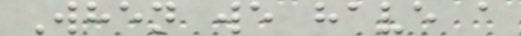When we have a
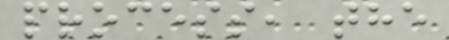process, the
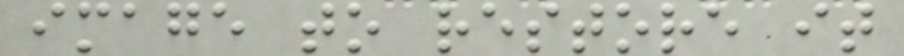image to restore it
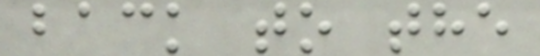back to the
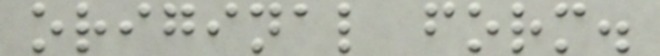original form.
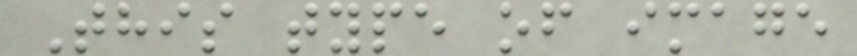This type of image
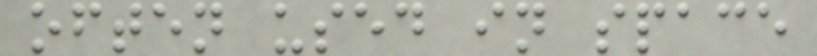often used in space
